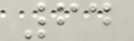64
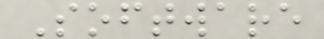Software
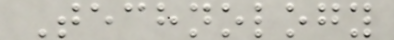Technology
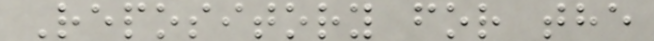Repository for the
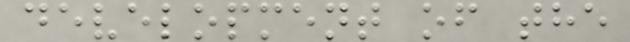development of the
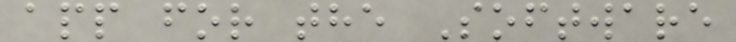app for the Software
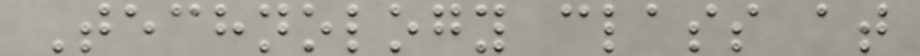Technology class at
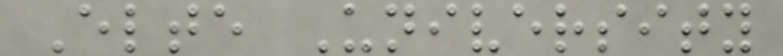Elte University
